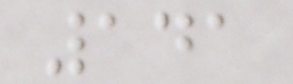141
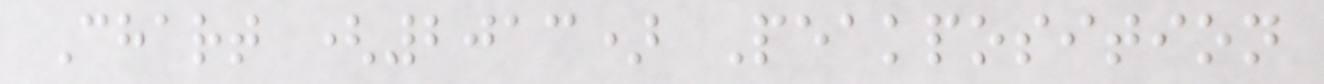Chart (2013) Peakposition
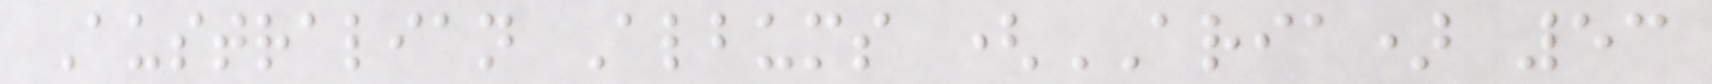Australian Albums (ARIA) 53
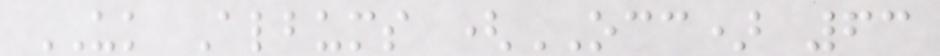UK Albums (OCC) 63
